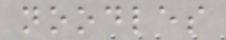noodles
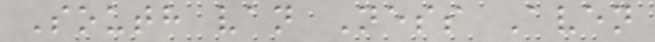South van Ness Aven
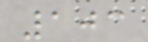103
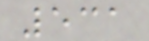531
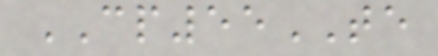CP55TE
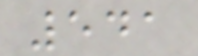541
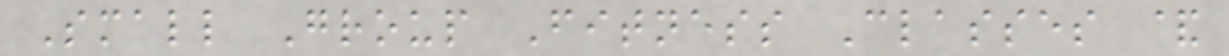Small Group Fitness Classes &
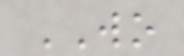WO
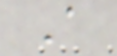A
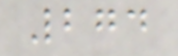274
